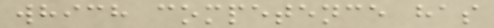which competence has
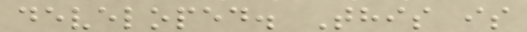developed. This is
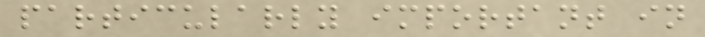particularly important in
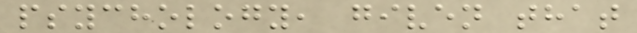psychology, given that
